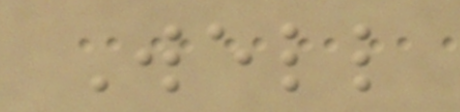Well
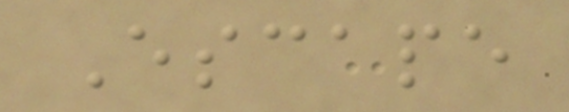Escape
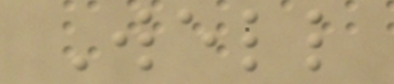Well
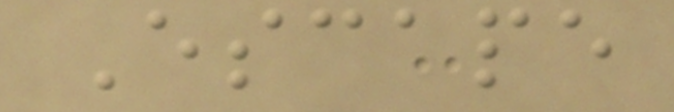Escape
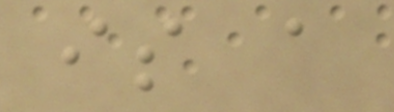is a
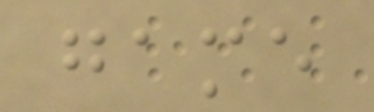game
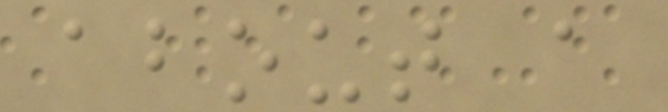about a
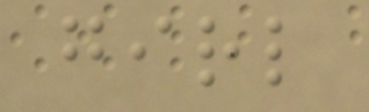girl
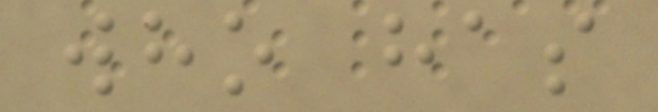who has
